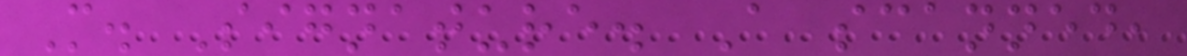M. Signature. A scanned,
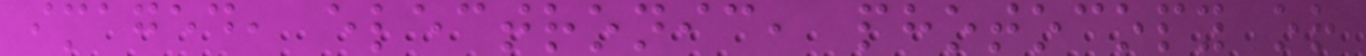imaged, electronic, photocopy or
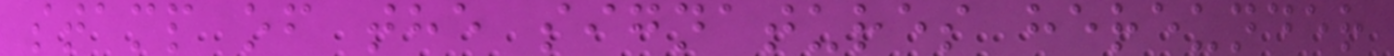stamp of the signatures hereunder
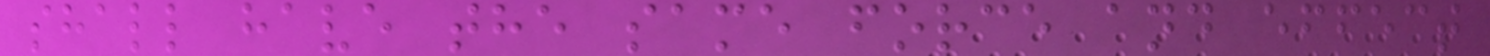shall have the same force and effect
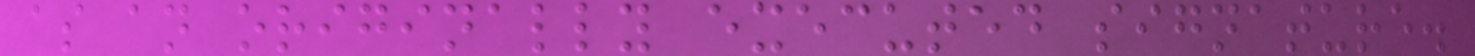as an originally executed signature.
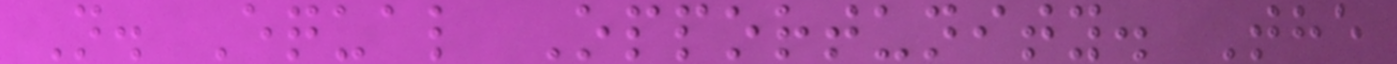N. Equal Opportunity. The
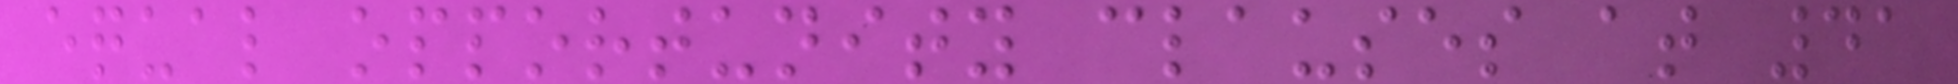equal opportunity clauses at 41
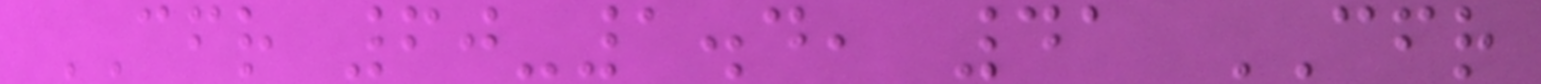CFR 60-1.4, 41 CFR
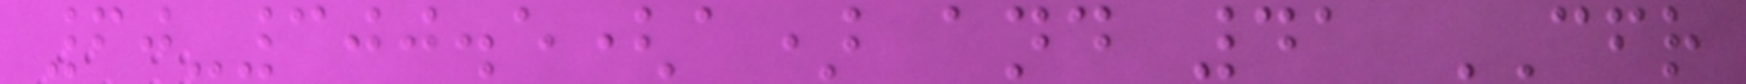60-300.5(a) and 41 CFR
